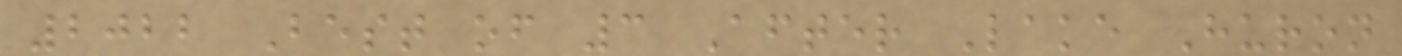2022 Best of 3 After Lake Huron
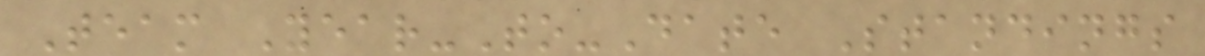Team Year-To-Date Standings
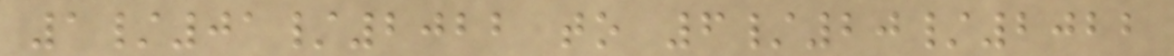1/01/2022 to 6/20/2022
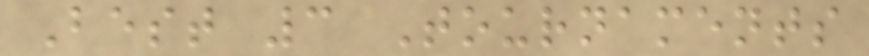Best 3 Tournaments
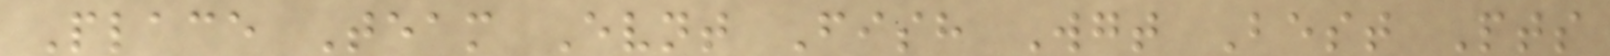Place Team Evnt Fish Wgt Best Pts
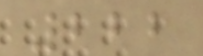222
